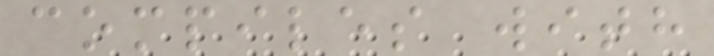compiles with
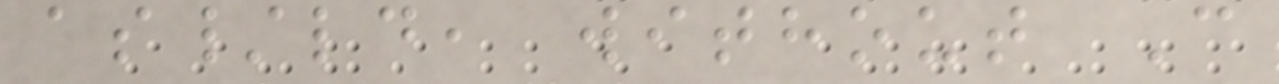as/ld, without C
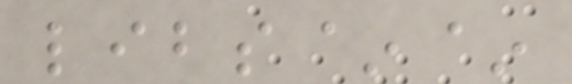libs~~
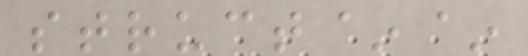struct~~
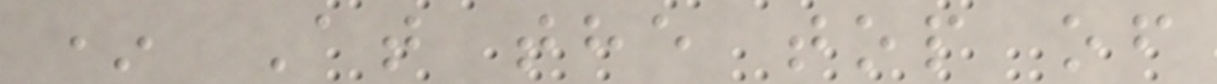* At the top of
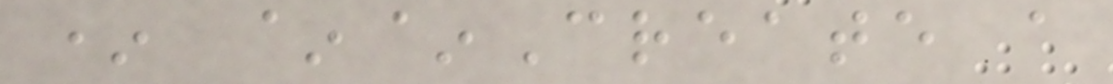* ~~Create a
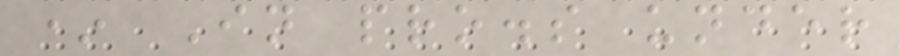* In pro.s under
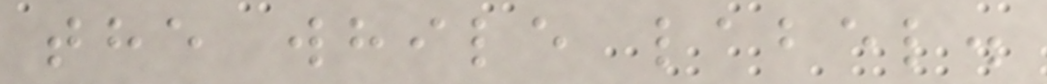the while label.
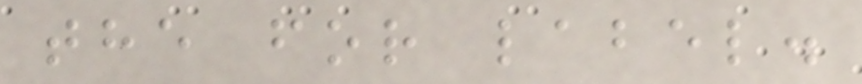the for label.
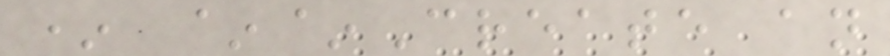* ~~Create an
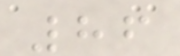86
